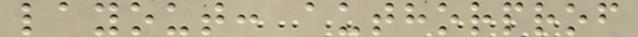layout: authorprof
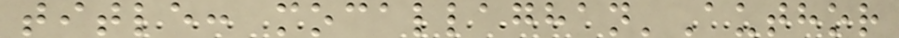title: mocallaghan'Author
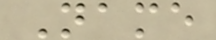Name
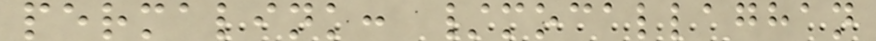permalink: /mocallaghan
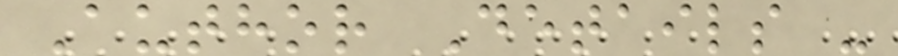Author Details -
